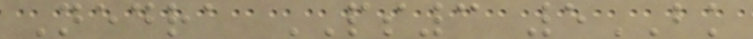Nedra PS3 5BK
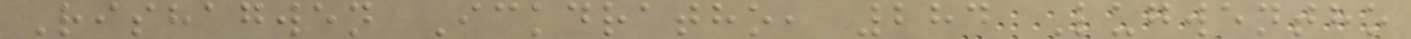Rishagwen Ickdratho, 284 Lugwentho
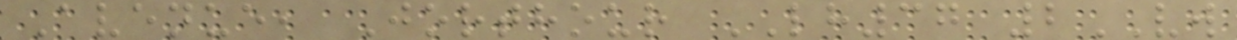Avenue, Jorthour LH37 2VW
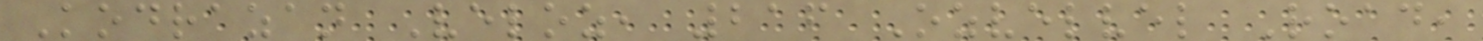Kodrazan Veloz, 216 Ozvelvel Road,
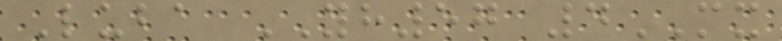Luba YH57 4MX
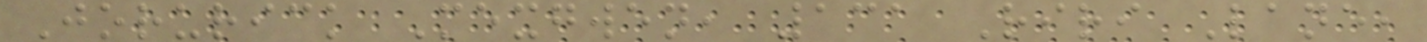Jorurick Mexgwen, 131 Riri Lane,
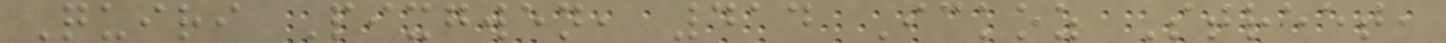Quiri Pixgwen, 414 Ickoz Street,
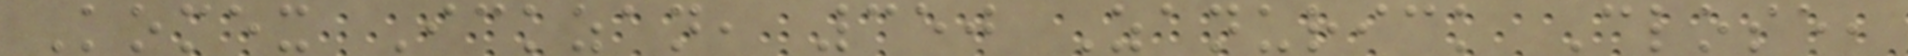Komex Ickzan, 350 Zanurick Close,
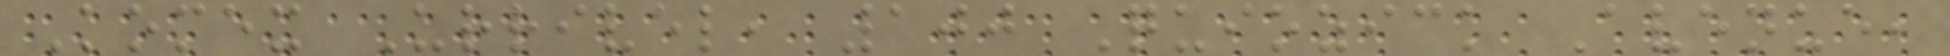Komex Urrivel, 100 Quiozick Avenue,
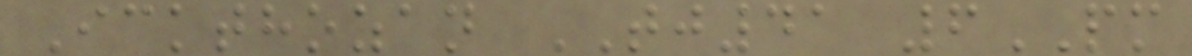Ickthozan TJ41 6PM
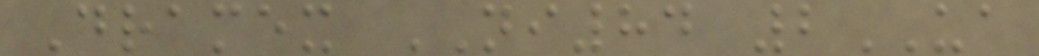Dramex NI84 2UA
